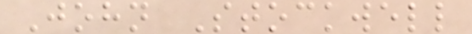John Stockwell
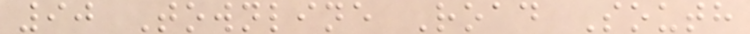90 Townline Road South
